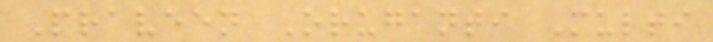Praveen Oruganti Multi
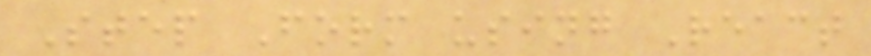Step Form using React
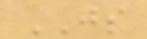JS
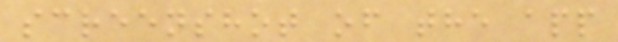screenshot of the app
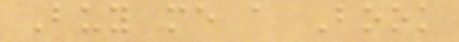Buy me a Book
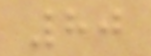80
